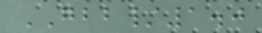GBB/1.0
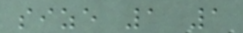size 1 1
